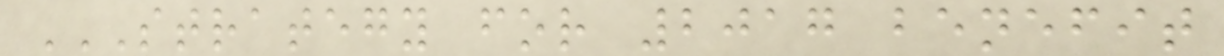STRATEGY FOR 2017 BENEFIT
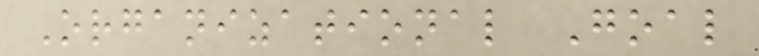Organizational Goal
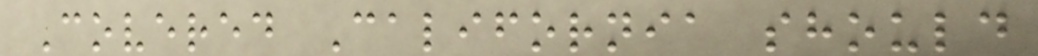Covered California should
